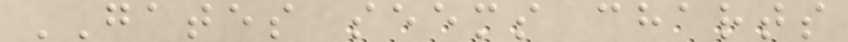GATES seems charts
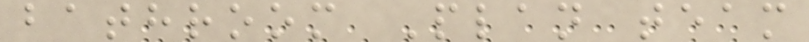bathroom Plan team
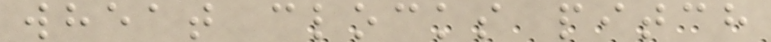wheat clocks pitch
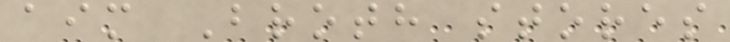aim Broth stores
